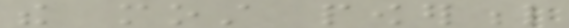the most powerful
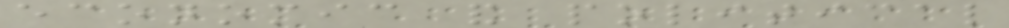economic and political
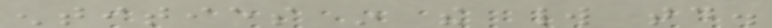entities in the world today.
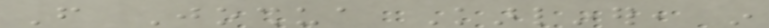From Joshua Karliner, in
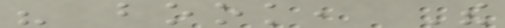his book, The
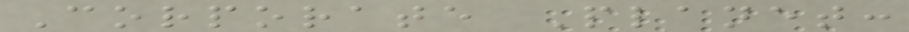Corporate Planet:
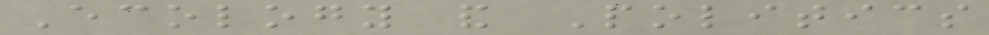Ecology and Politics
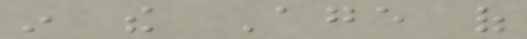in the Age of
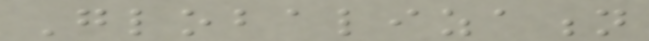Globalization
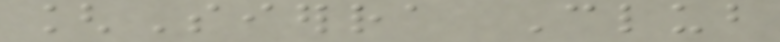[Sierra Club
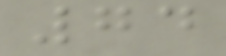74
